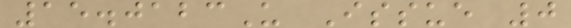15.0123U Issue 0
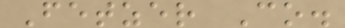Fetzer Co.
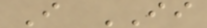I II
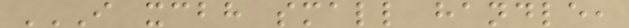I XCBH SMALL HANDLE,
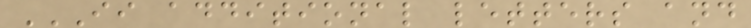II ADDITIONAL LETTERS AND
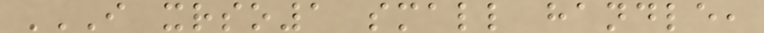I XRSO1 SMALL HANDLE,
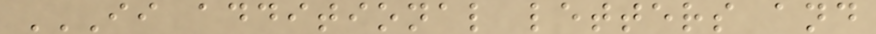II ADDITIONAL LETTERS AND
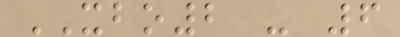XBO2 - 6
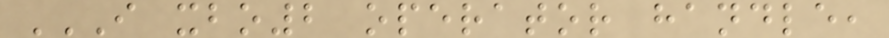I XBO2 OPERATOR HANDLE,
